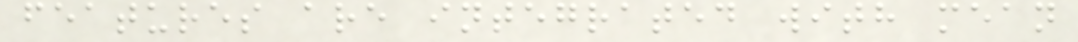features are integrated with mean
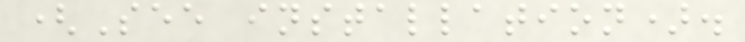(See installation).
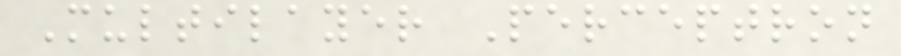Multilayer Perceptron
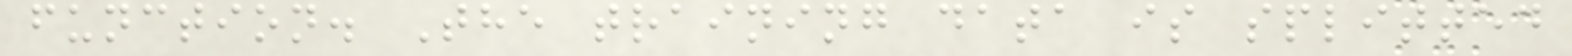function. The training data is splitted
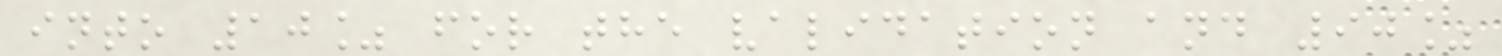into 10% for the validation and 90%
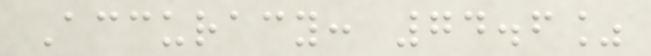Accuracy: 74.6%
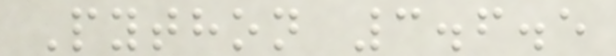Python 3.6.5
